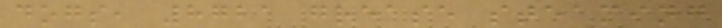dogs, 8721 grease steaming
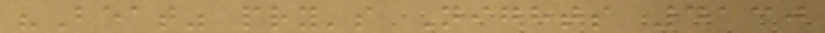"Beat" pry's Nights 4130
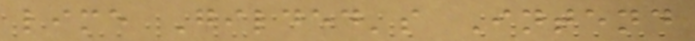lime Gilded's Intend
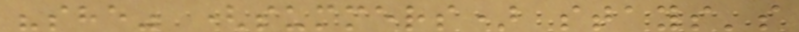"she" (summers) stays's
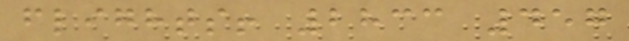flights! 2833 457
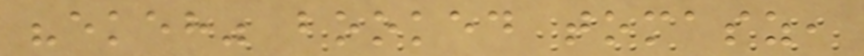"ekeh" booked tomasz,
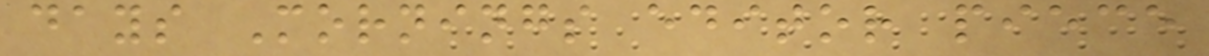days Mornings editor piece
